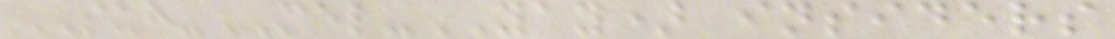SUH-MEL-YAY) insiders
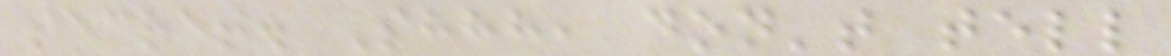secret. Shhh, don't tell
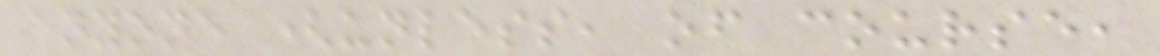anyone (unless, of course,
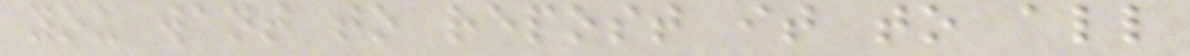you want to repost it to all
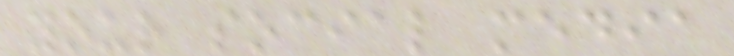your social media
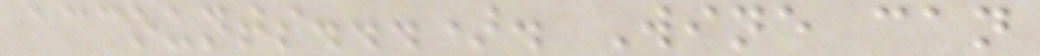accounts...). Wine can
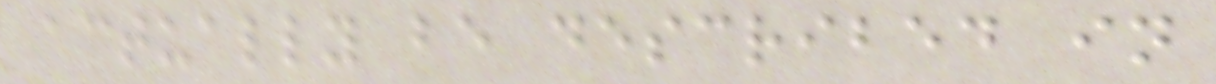actually be described in
